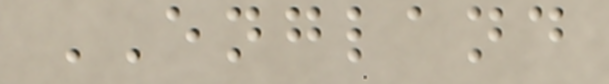ENGLAND
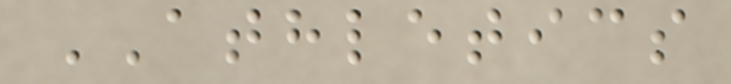ATHLETICS
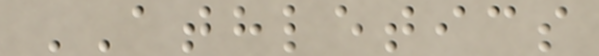ATHLETICS
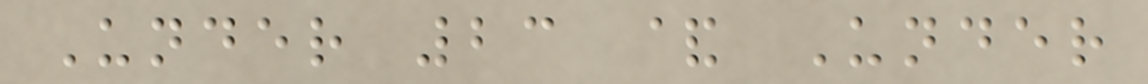Under 23 & Under
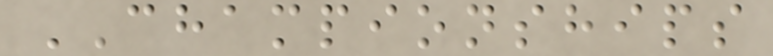CHAMPIONSHIPS
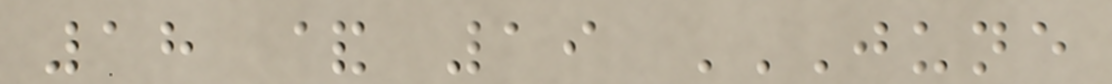18 & 19 JUNE
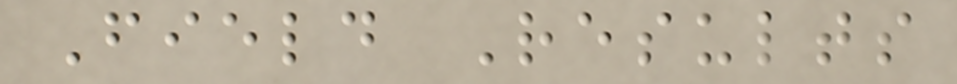Field Results
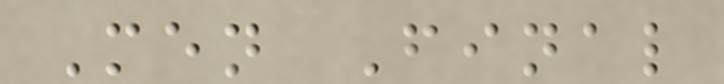Men Final
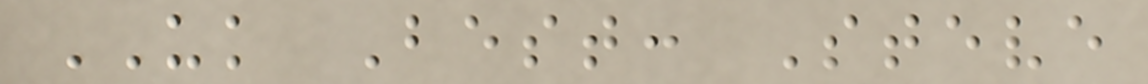UK Best: Steve
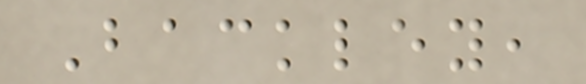Backley,
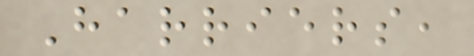Harriers,
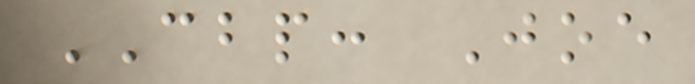CBP: Joe
